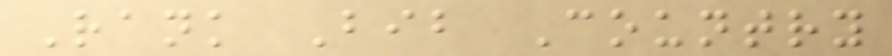Rank Bib Country
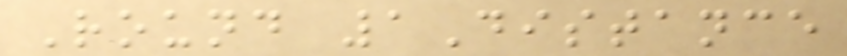Round 1Distance
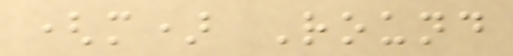(m) Round
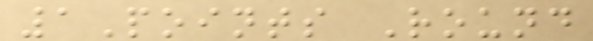1Points Round
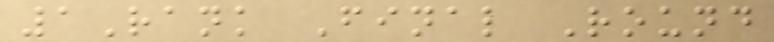1Rank Final Round
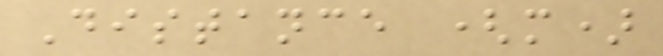Distance (m)
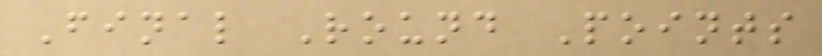Final Round Points
